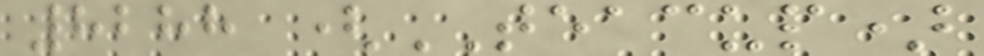8288 (TEACUP)
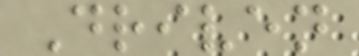Driven
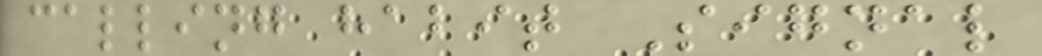calling habit Signal
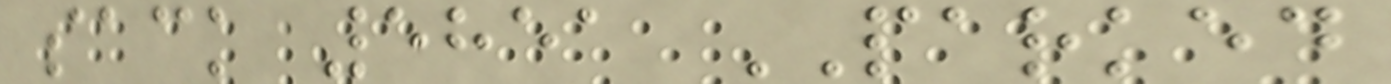sack 5851 PARKED
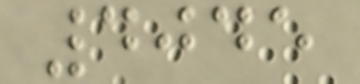4045
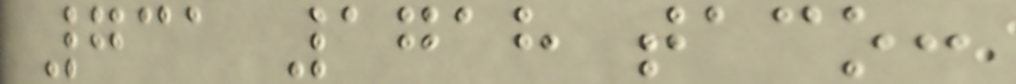731 1718 taco:
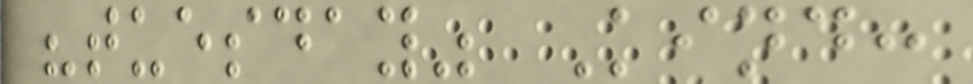"tuesday" Kind:
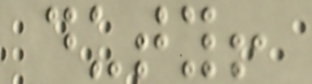duty!
